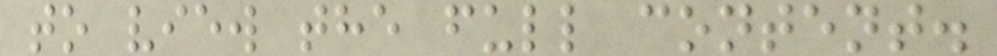to view the full content.
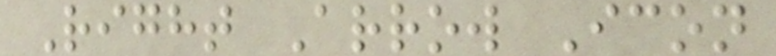Right Arrow Icon
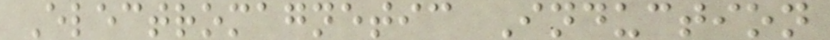Electromagnetic Induction
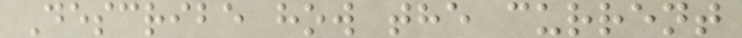Describe how the current
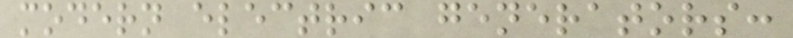modern electric generators:
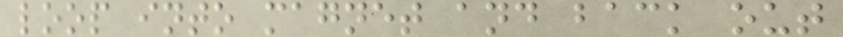loop into magnet and back out
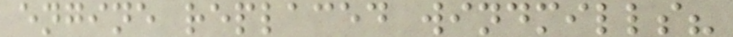engine replaced windmills?
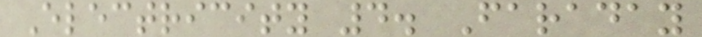Electricity 4. Faraday
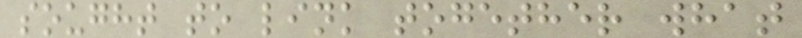sought to link together what
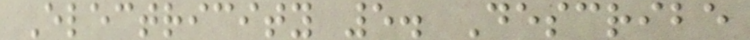Electricity 5. Describe
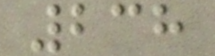238
